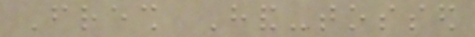Fresh Hand-tossed
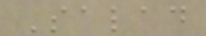Salad
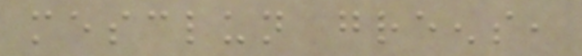mesclun greens,
